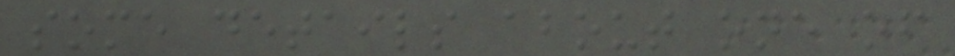some details about one of
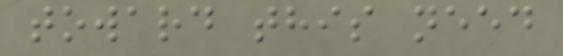toward this need
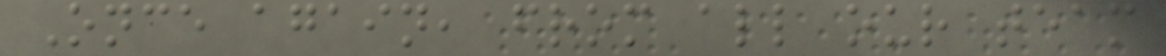Once again, from all our team
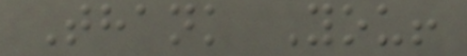Thank You!
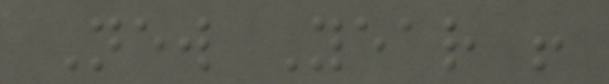New Year !
